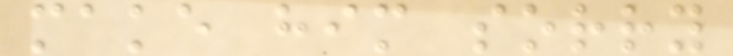make him sorry
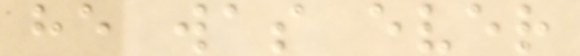he was ever
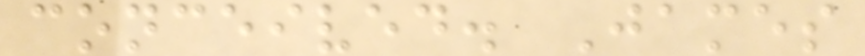conceived. James
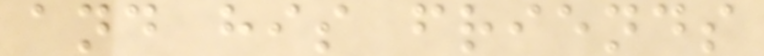and his friends
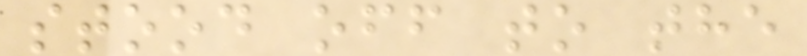stood off to the
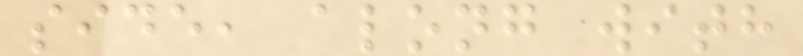side, along with
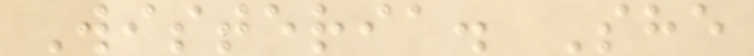Wisteria. She
